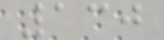130
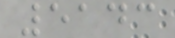5143
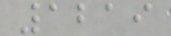1219
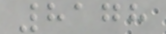8178
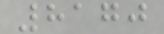8170
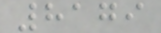8179
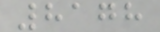8178
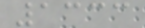1333
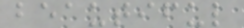beautiful
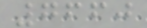7660
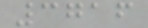3716
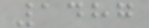1487
